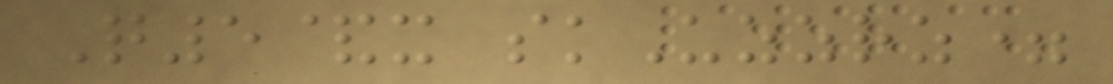Q5&x skUzzrz=
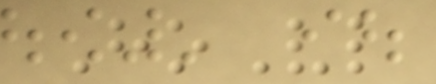HoVl
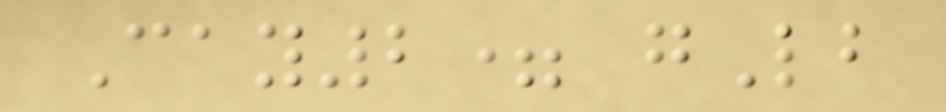Cay2= gLb
